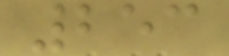253
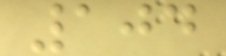104
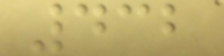432
